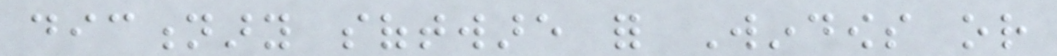dictionary software for Windows or
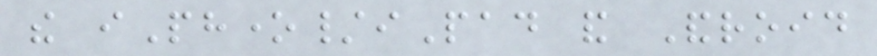the iPhone/iPad and Android
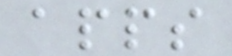apps
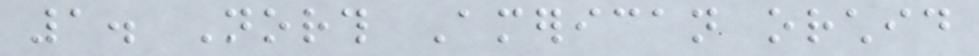1. North American orchid
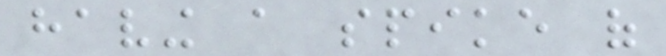having a spike of
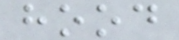hood
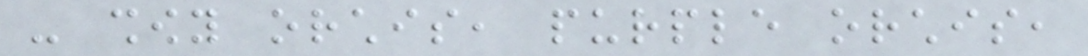- showy orchis, purple orchis,
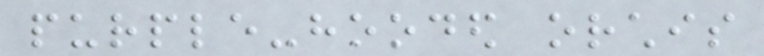purple-hooded orchis
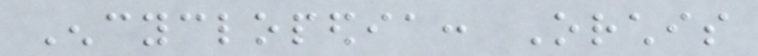Encyclopedia: Orchis
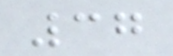37
